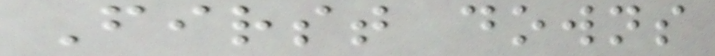First downs
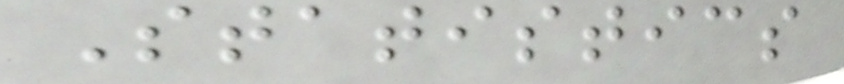Statistics
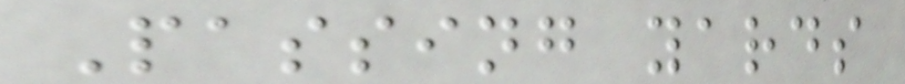Passing yards
